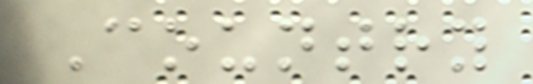Country
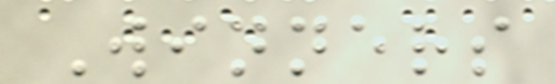Winners
